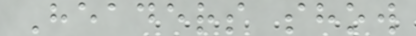Headers show
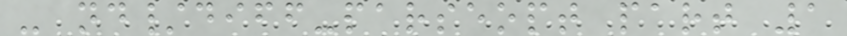- nd/diff-parseopt part 1
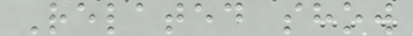Related show
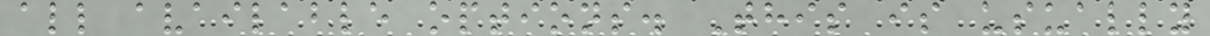all available options. This is usually
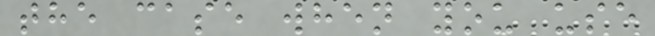the case when you use
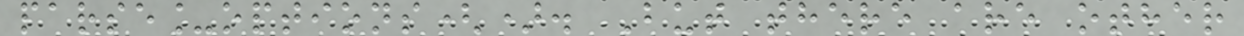parse_options(). But there are other
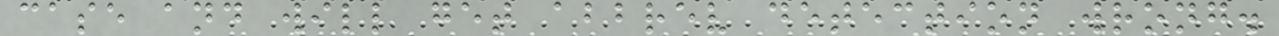case and will get abbrev detection wrong.
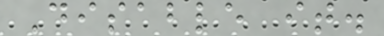Disable it.
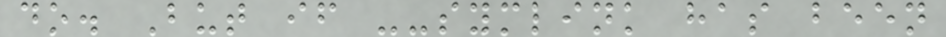do. But if --symlink has been
